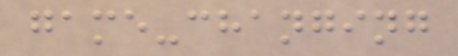game-changing
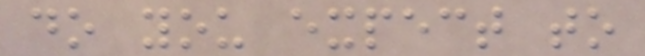do you expect to
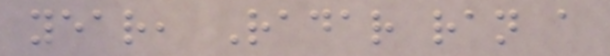year, Radar ran a
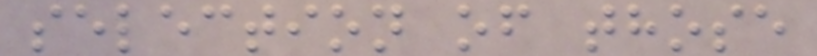selection of those
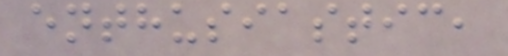enthusiastic,
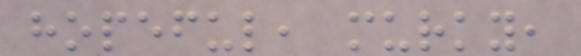hopeful, murky,
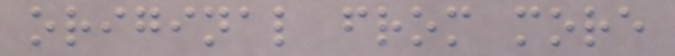original from more
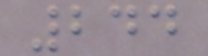244
